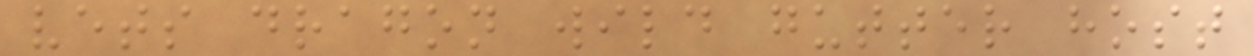vets dragon wild gutter host
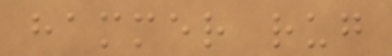hammer rug
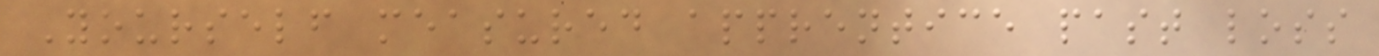Yourself measured apprentice past loss
